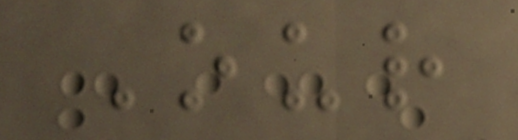Our
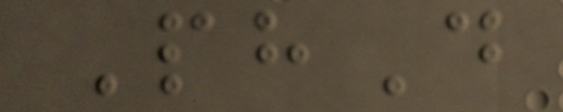PhD
